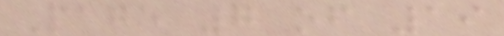Page 7 of 19
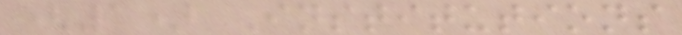(1) Institutions
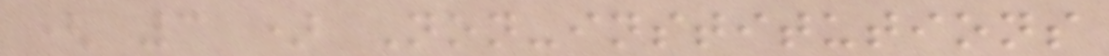( 3 ) Non-institutions
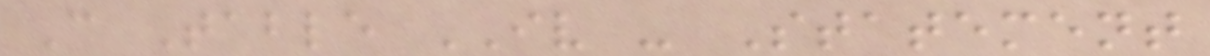C Table IV - Statement
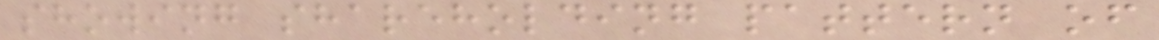showing shareholding pattern of
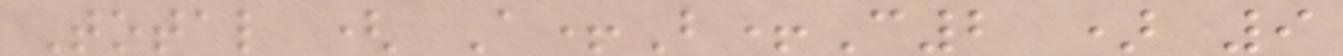Total ( A+B+C2 ) 9
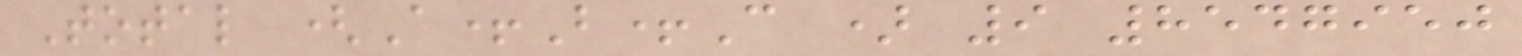Total (A+B+C ) 9 8547950
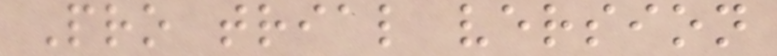Pro trial version
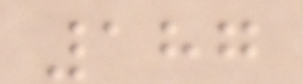187
